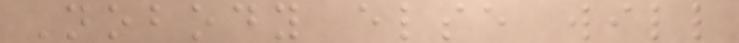Nobody else will
